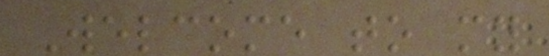Welcome to my
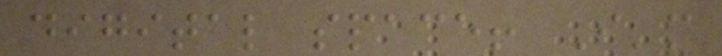digital space! I'm
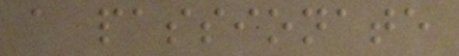a passionate
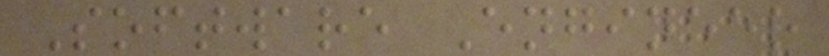Software Engineer
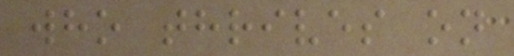who thrives on
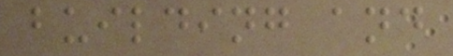building and
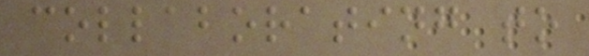collaborating to
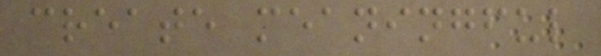create meaningful
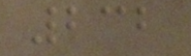232
